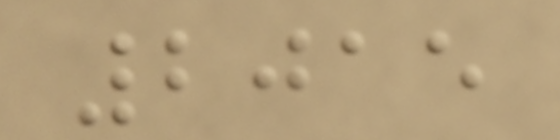2015
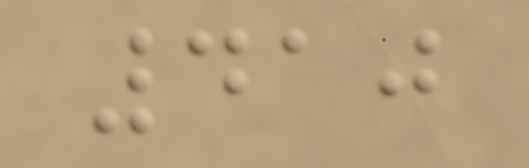410
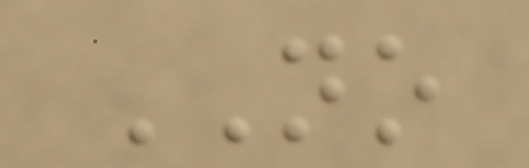NO
